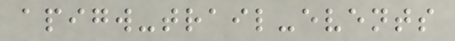apigw-trail-events
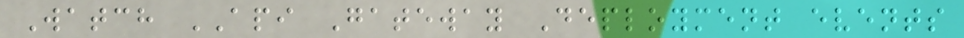Watch API Gateway Deployment events
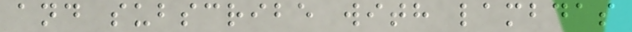and subscribe with lambdas
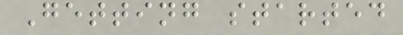Getting started
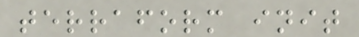terraform init
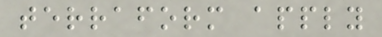terraform apply
